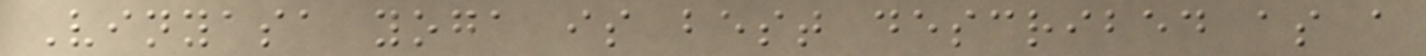Vinyasa yoga is best described as a
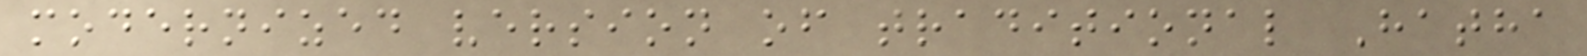modernized version of traditional Hatha
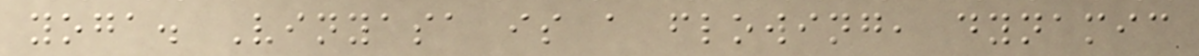yoga. Vinyasa is a flowing, dynamic
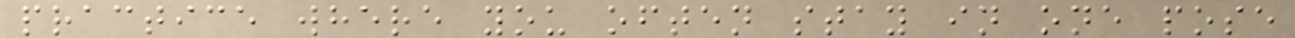practice where you often stay in one pose
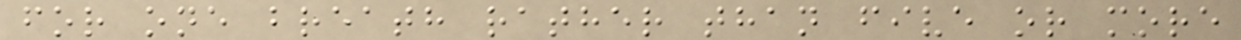for one breath rather than five or more
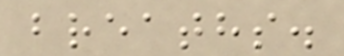breaths.
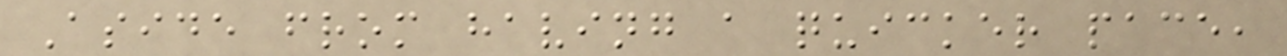Aside from having a quicker pace,
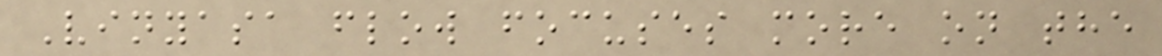Vinyasa flow focuses more on the
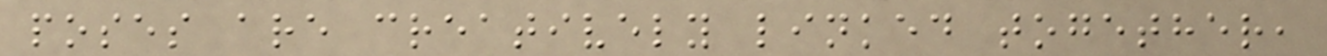poses are creatively linked together,
